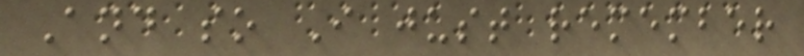And so I just remember
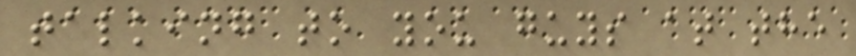talking to you guys at the
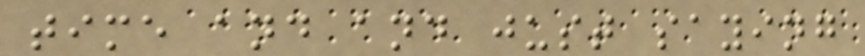time and and just saying
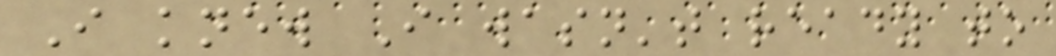I knew I wasn't ready to
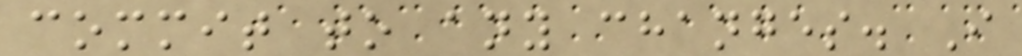commit to any changes. I
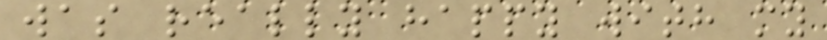was really happy with my
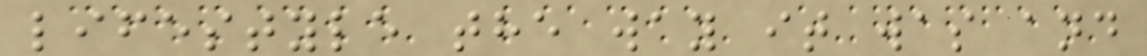lifestyle the way it was and
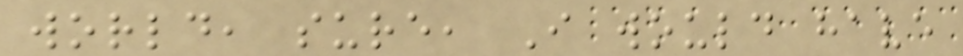world, sure, I would have
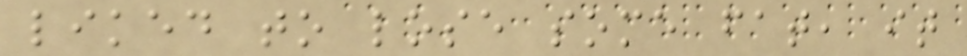liked to lose some fat, it
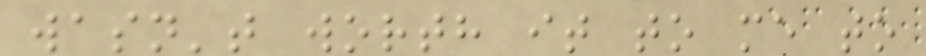wasn't worth it to me to
